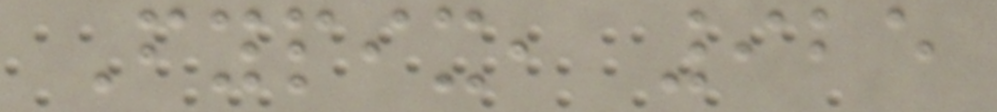Fypix, 925
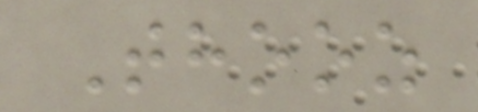Thooz
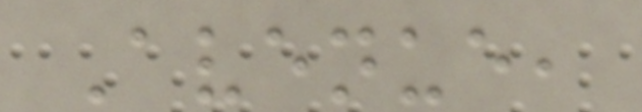Avenue,
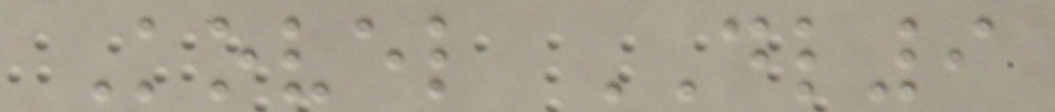Kovel DL9
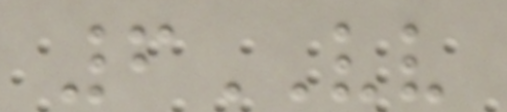6VV
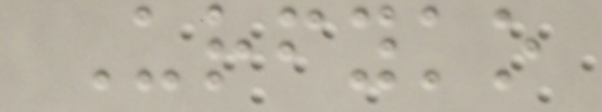Urfyko
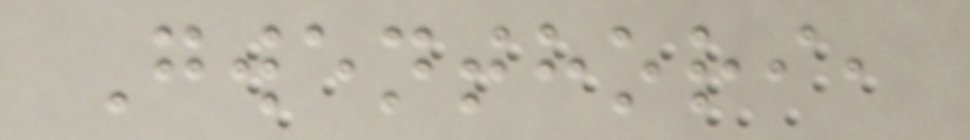Gwenthori,
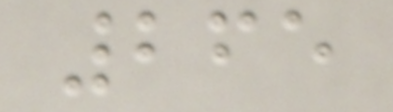265
